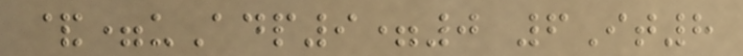&=uAdp9=0 6It8
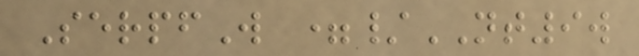SerpfW =/NT9w
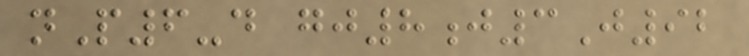nP6-d gj8j3J92
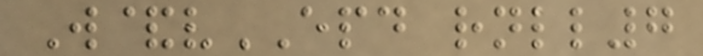W&vEPD rnll7
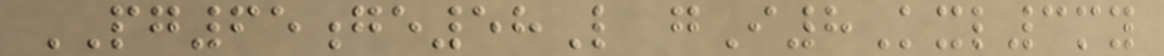PG65ge58L gI8Kxl3my
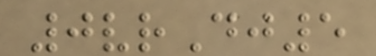0vrDj5
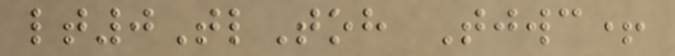lt0TlToh Tjwc+
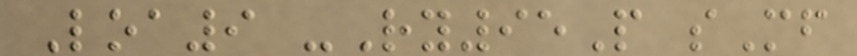Loa9 -Ry95P sMf
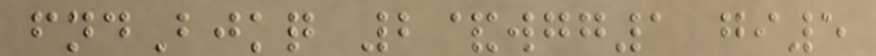fndBjkq 2&wgg1 gi5
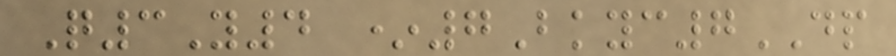Q3Y4 *7Bkyc7DP
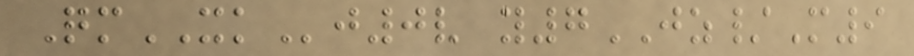QmXKj0v y7JZ/M9
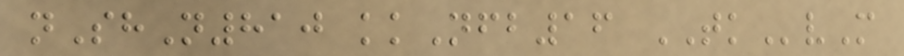nShN810 kkNfb16 TKvM
